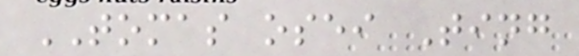TOMAS osei Ting
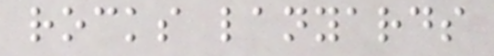rocks lanyards
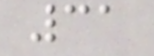31
